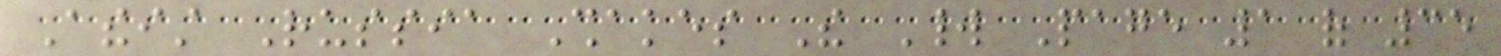Atheist Russia Shakes The World Page 1 of 35
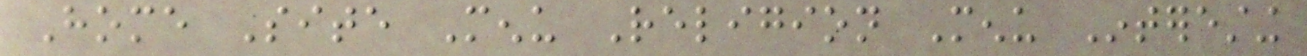Home Site Menu Religion Menu Interesting
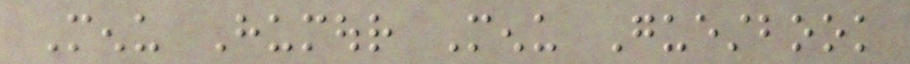Menu Humour Menu Guestbook
